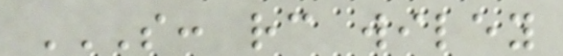S: RC WILEY
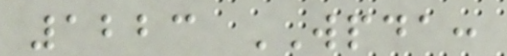1223 WPDA:
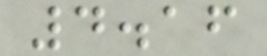4.16
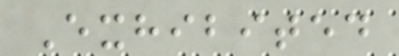Exhibited
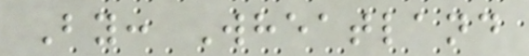By: Wheatland
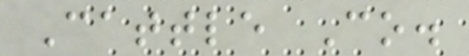Cattle Co.
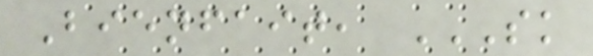Bienfait, SK
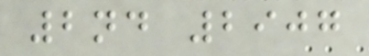2nd 2907
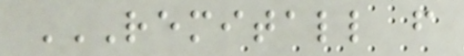REMITALL F
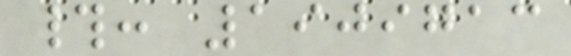#: 1909713
